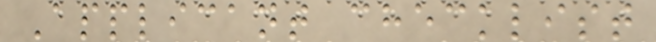Applicant checklist
